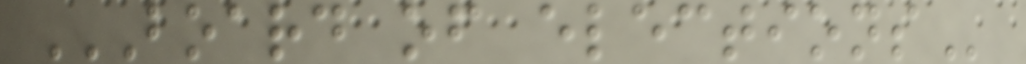BOARD OF ELECTIONS
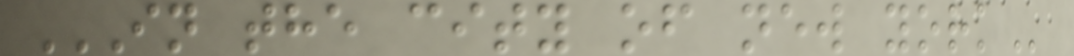IN THE CITY OF NEW YORK
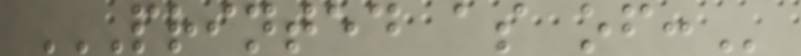PRINTED AS OF:
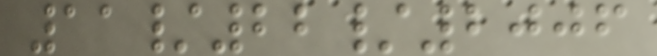11/22/2006
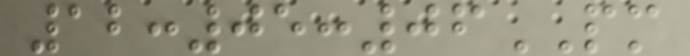12:05:06PM
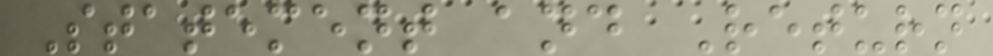Statement and Return
